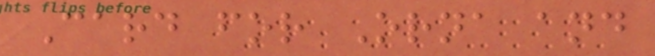Card for Orna and
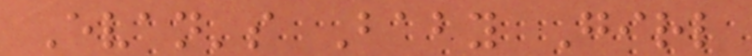Evan's Baby Girl
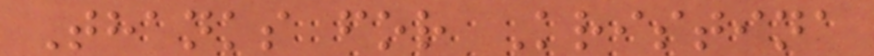Thanks for Kristina
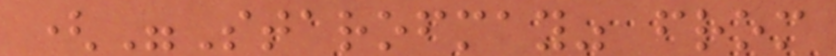("Starofmay" from
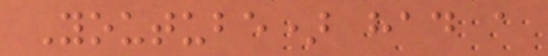Youtube) had a
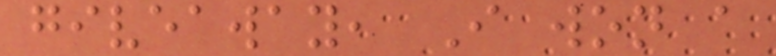giveaway, I won a
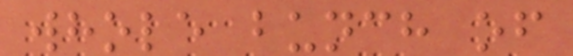whole bunch of
